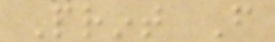Print From
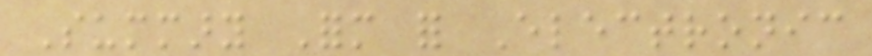Summary Form for Electronic
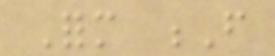Form F
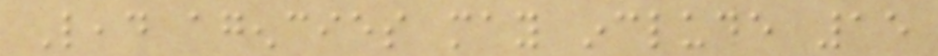Lead agencies may include 15
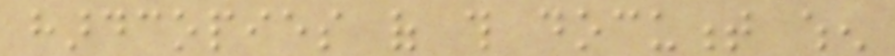hardcopies of this document when
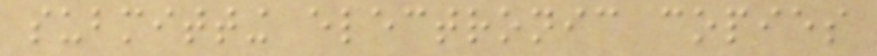submitting electronic copies
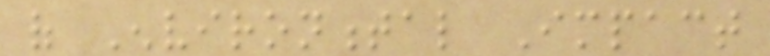of Environmental Impact
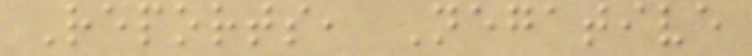Reports, Negative
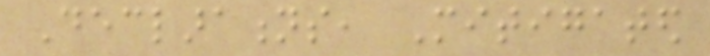Declarations, Mitigated
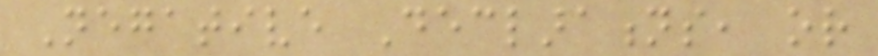Negative Declarations, or
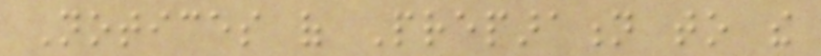Notices of Preparation to the
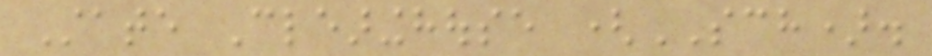State Clearinghouse (SCH).
